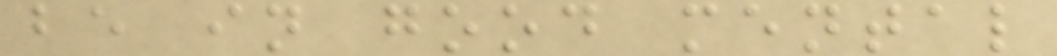be in good mental
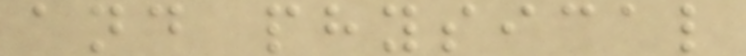and physical
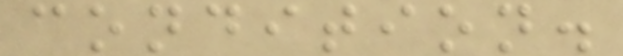condition.
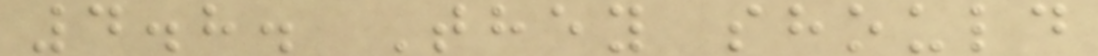4.8. They should
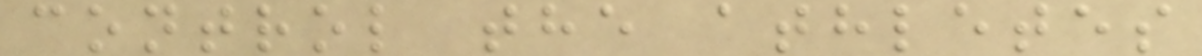control the athletes
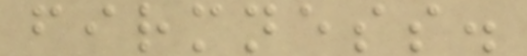firmness.
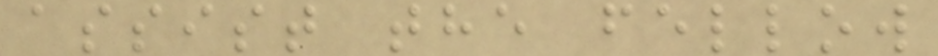assist the fellow
